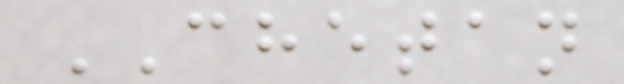CHETAN
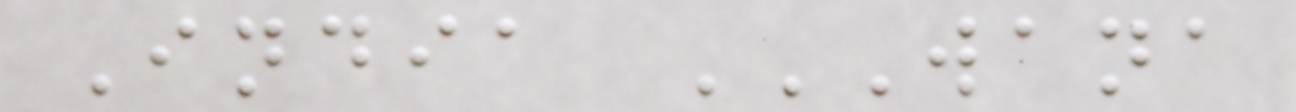India WANA
